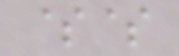$$
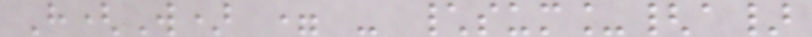H(W) = - \sum_{a}
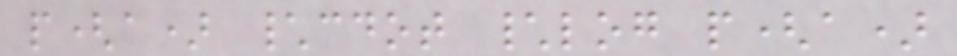p(a) \cdot \log p(a)
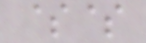$$
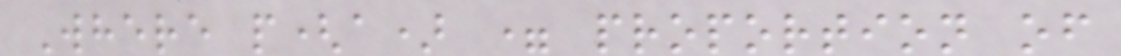Where p(a) = proportion of
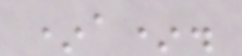*a*.
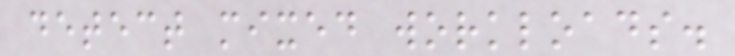detect mixed workloads.
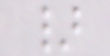}
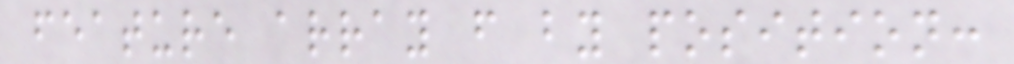feature array f by position:
